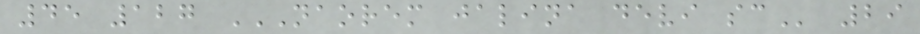45 127 NAOREM JALINA DEVI SC 29
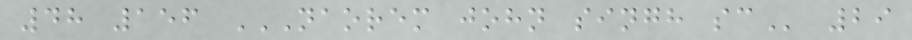48 156 NAOREM JOHN SINGH SC 29
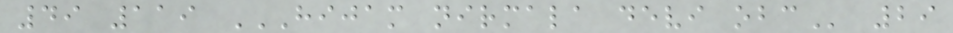49 119 HIJAM NIRMALA DEVI OBC 29
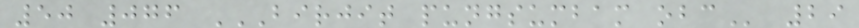50 076 BIRJIT PUNGSUMBAM OBC 29
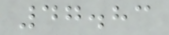47.83
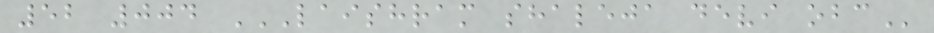52 004 LAISHRAM SHALEJA DEVI OBC
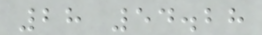28 54.28
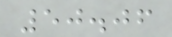50.06
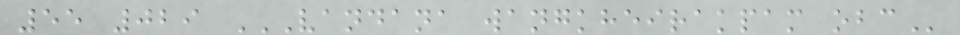55 029 VANDANA WANGKHEIRAKPAM OBC
